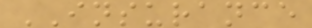INSURANCE
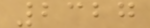2327
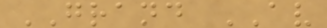GRAND AV
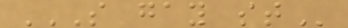S GAY ST
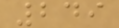249
